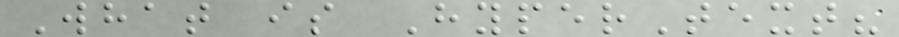What is HyperText?
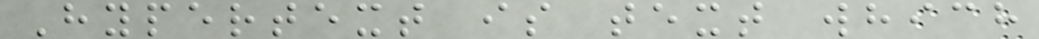Hypertext is text which
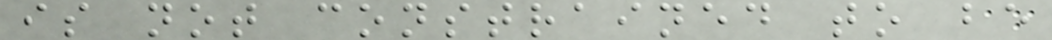is not constrained to be
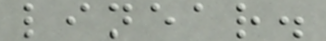linear.
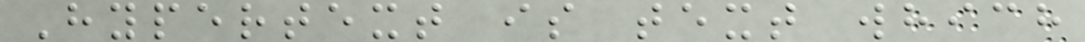Hypertext is text which
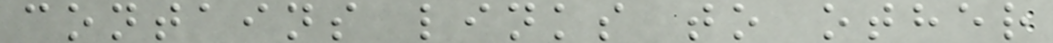contains links to other
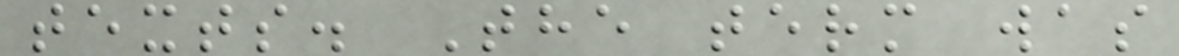texts. The term was
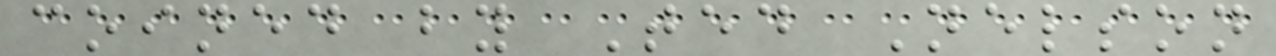coined by Ted Nelson
